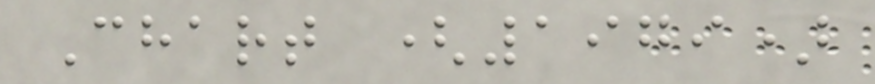Chart (1979)
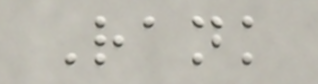Rank
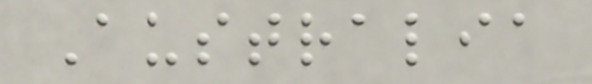Australia
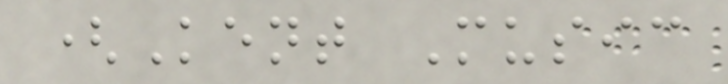(Kent Music
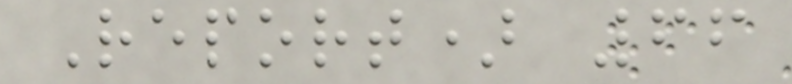Report) 66
